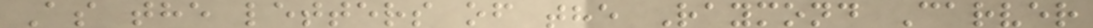As the letters of the Raymond Carver
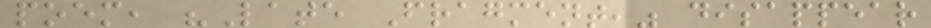poem, "Late Fragment," disappear
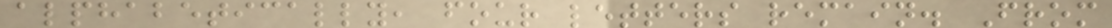alphabetically, four letters remain. From
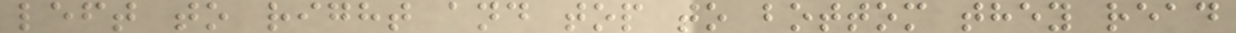left to right and top to bottom they read
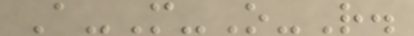A-M-O-R.
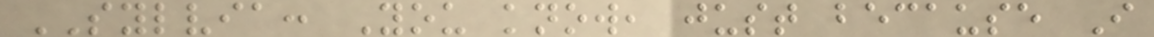SYLVIA: You know, just because I
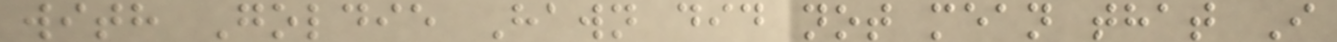with Goldie Hawn did not mean that I
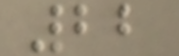22
